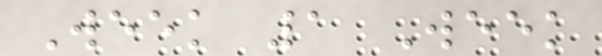Week 1 Week
